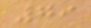79
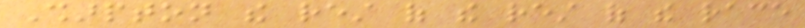Sharpton the rest of the rest of the race
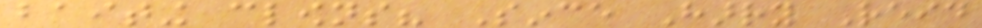baiting clowns? Since Harry Reid
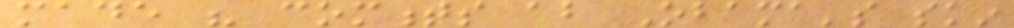made his comments about Obama's skin
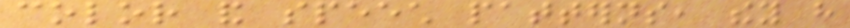color and speech patterns, they have
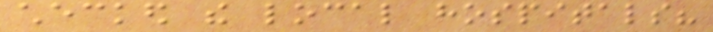checked the local hospitals?
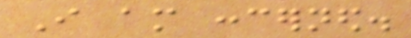I am concerned.
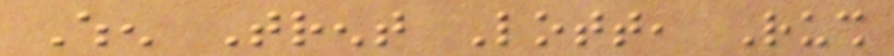When Trent Lott, Rush
